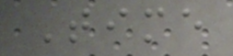Time
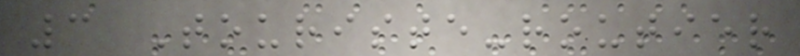3 Touriste-routier
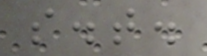s.t.
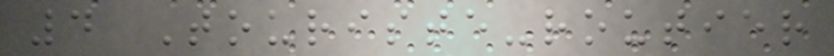4 Touriste-routier
